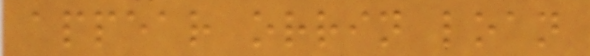appear orrin loan
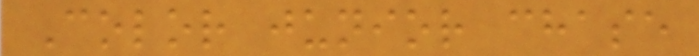Color junior chase
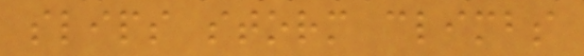slips storm climbs
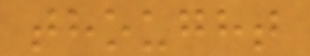thought
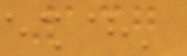137
